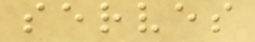serves
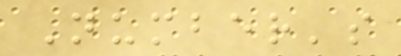Number's
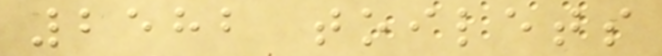2582 toilets
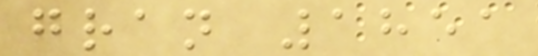gran 1851
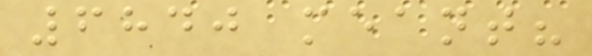6840 meant?
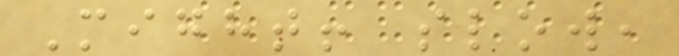Might! slow,
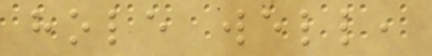hole well,
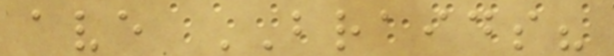ave BRAIDS?
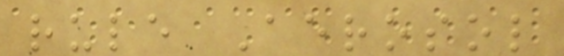rule Aerosol
